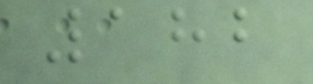182
